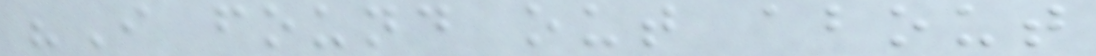"I found out about
